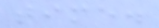time.
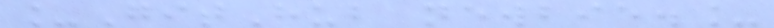_GitHub newbie._
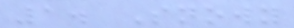1. Snowy
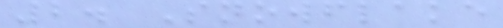2. Snowflake
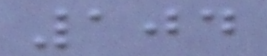104
